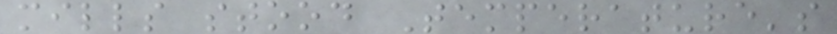mills stood Temperature's
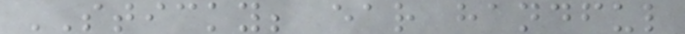STICKY; ear handful
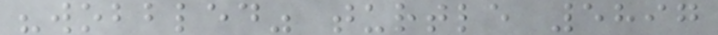"wobbled" turtle 5897
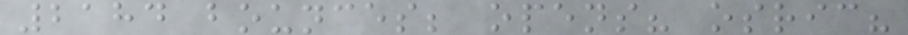2184 bounces; opens? osric?
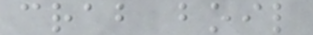crab boil
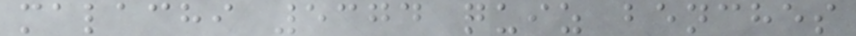malachi 5374 quiz benches
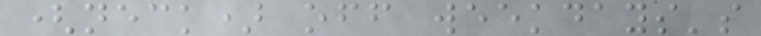(neck) off weekdays's
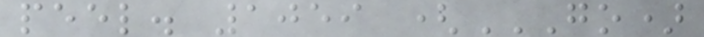peel. 1059 (GO)
